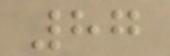87
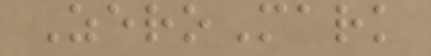ZeroMark
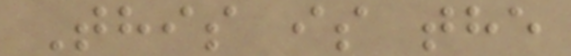This is the
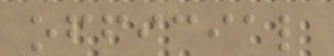official
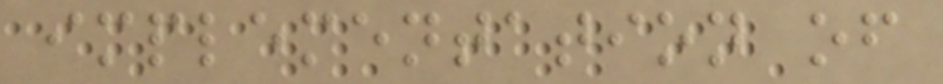implementation of
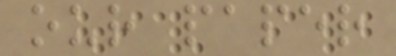our paper
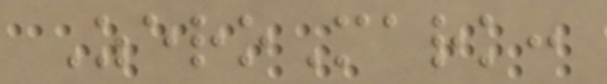ZeroMark:
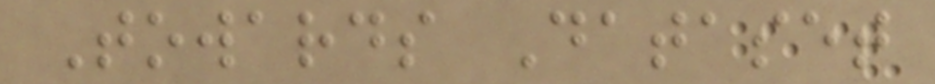Towards Dataset
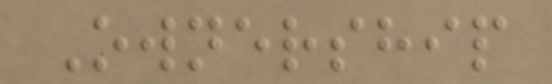Ownership
